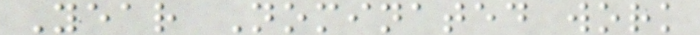Year Nominated work
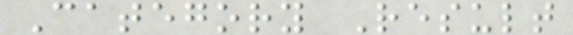Category Result
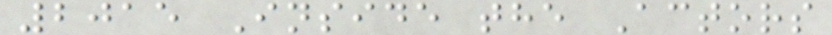2015 Inside the Actors
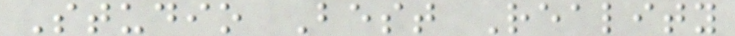Studio Best Reality
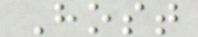Host
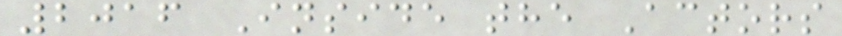2016 Inside the Actors
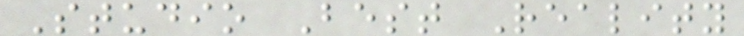Studio Best Reality
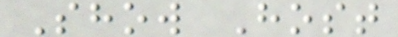Show Host
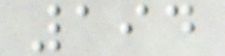194
